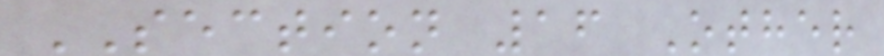SECTION 16 Other
